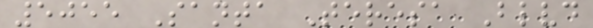5055 Santa Teresa Blvd
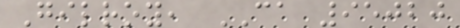Gilroy, CA 95020
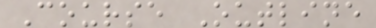Course Outline
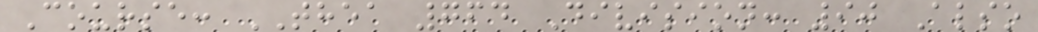Course: THEA 764 Division: 90 Also
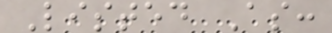Listed As:
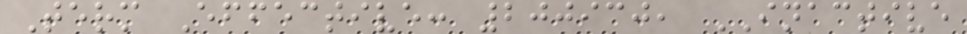Term Effective: 200930, INACTIVE
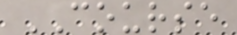COURSE
